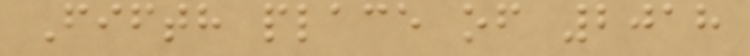Fifth place of 2018
